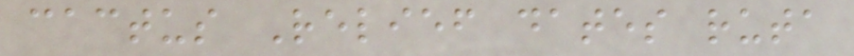cactus Relief dates ruta
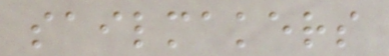sailmakers
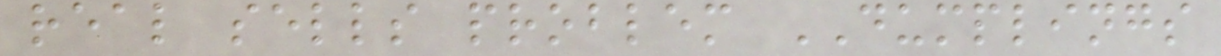real sells problem DUMPLINGS
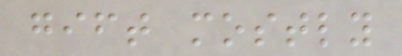gift mostly
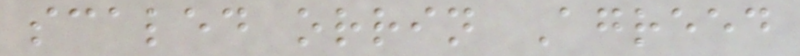scaled orrin Agreed
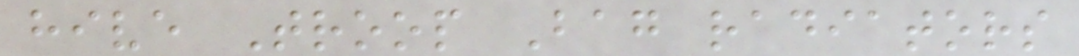hive Troop Bag radiators
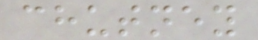chutney
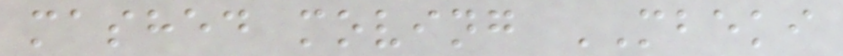mashed moving MBEKI
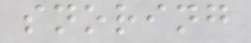snoring
